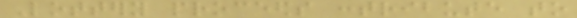Lottery proceeds contribute to
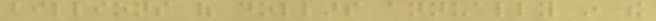billions of dollars annually in the
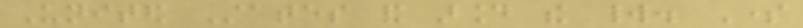United States and around the world. Some
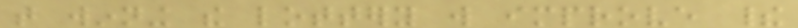that winning the lottery will improve their
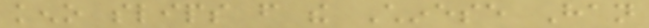keno slips from the Chinese Han
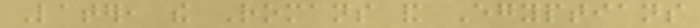Later, the Romans and Egyptians
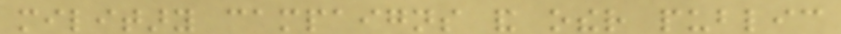military campaigns and other public
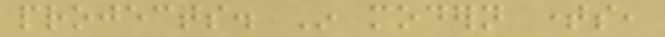projects. In modern times,
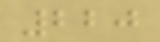220
